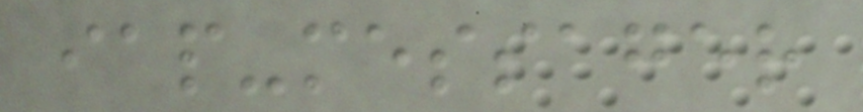iap-messager
